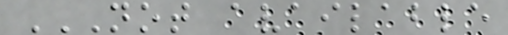NOT AVAILABLE
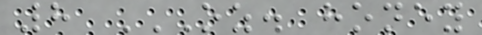8 OZ. HONEY
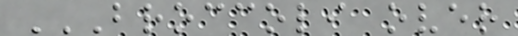BROCCOLI OVER
